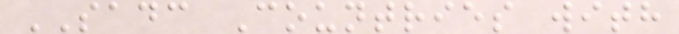SADC Countries with
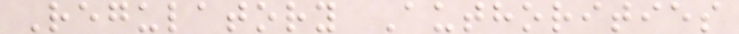Regulatory Authorities
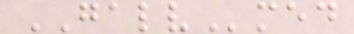GALVmed
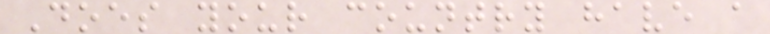Does your country have a
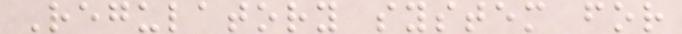Regulatory system for
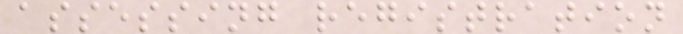assessing registration
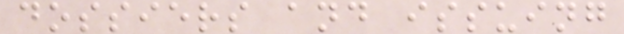dossiers and issuing
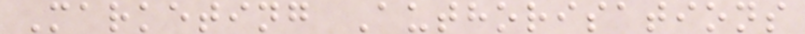Marketing Authorisations
